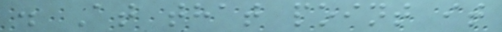. At that point it
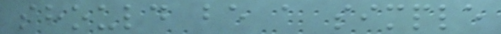should be a simple
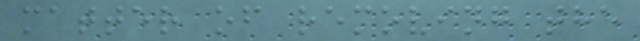matter of removing the
